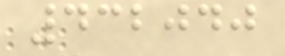432040
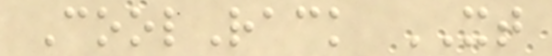CoolRack XT
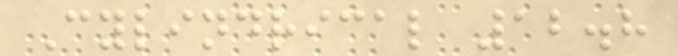Cylindrical 12.8
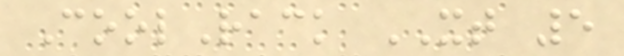CoolRack XT 5
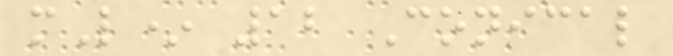mL* 12 Conical
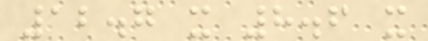12.7 x 8.6 x
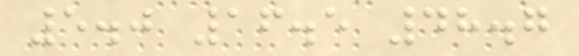5.0 16.5 48.7
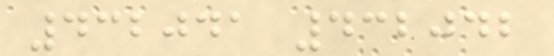432041 432042
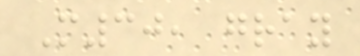M30, gray
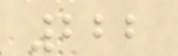222
